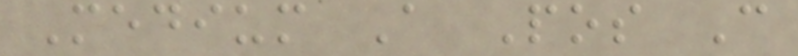Medium A Pos C
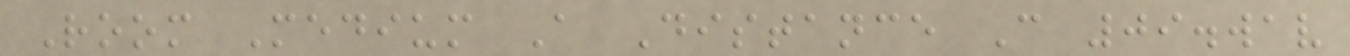Room Medium A Distance C 09.wav
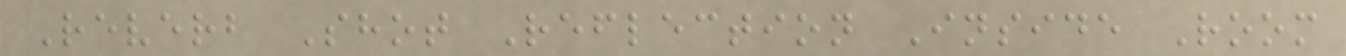Reverb Shot Reflection Inside Room
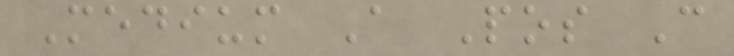Medium A Pos C
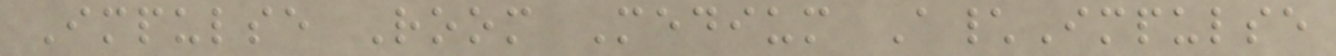Impulse Room Medium A\Impulse
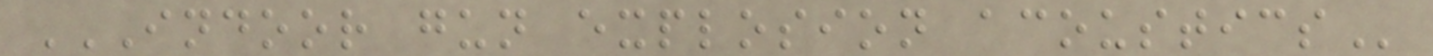INDOOR GUN EXPLOSION ACOUSTICS
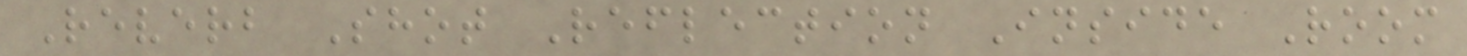Reverb Shot Reflection Inside Room
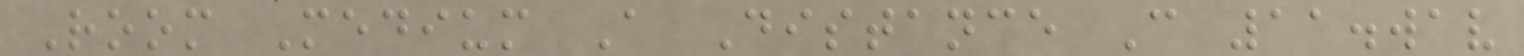Room Medium A Distance C 11.wav
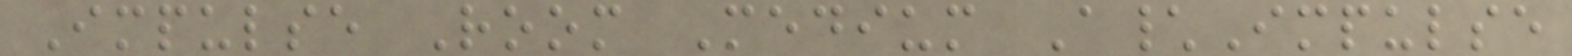Impulse Room Medium A\Impulse
